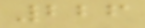226
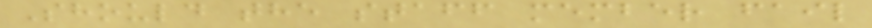Should the staff member fail
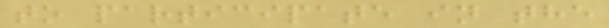to participate in the
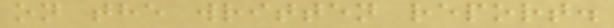on the written report.
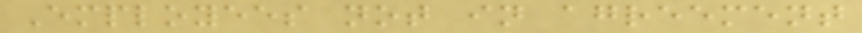Employees not in agreement
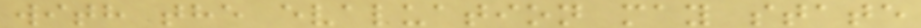with the evaluation may state
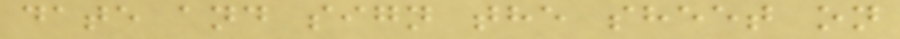date and sign the sheet on
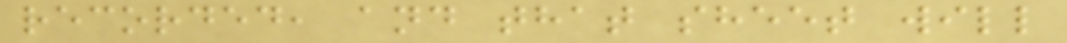recorded, and that sheet will
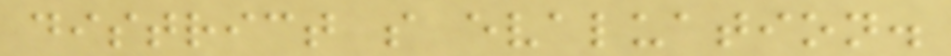district s evaluation.
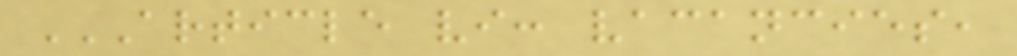ARTICLE VI: VACANCIES,
